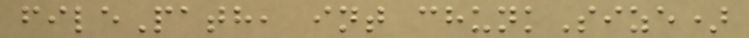filePath, int chunkSize)
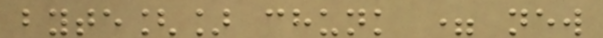byte[] chunk = new
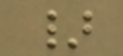}
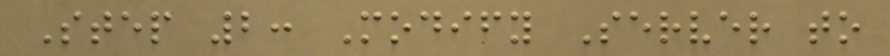Step 2: Modify Server to
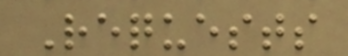Requests
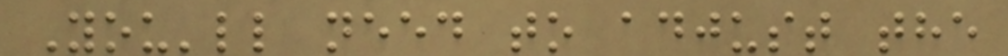You'll need to adjust the
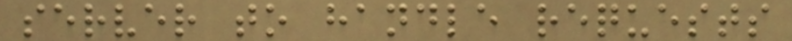server to handle requests
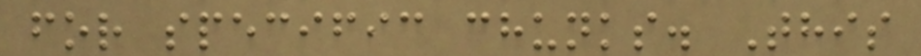for specific chunks. This
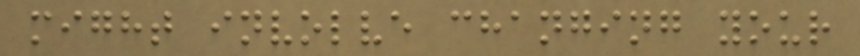might involve changing your
